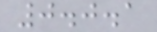0.0.1
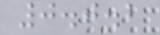0.0.2
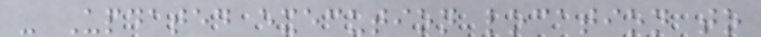- Updated execution location to
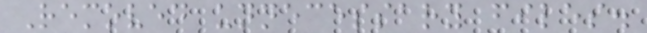Removed unnecessary files.
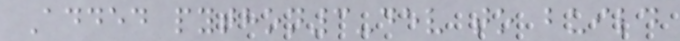Added python3-dev to build
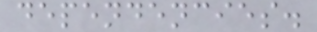dependencies.
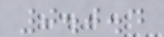0.0.4
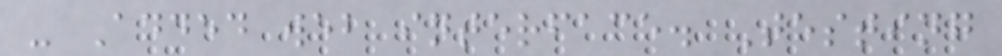- Added web interface. Testing
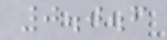0.0.6
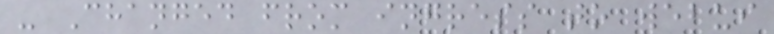- Changed from ingress to webui
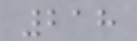218
